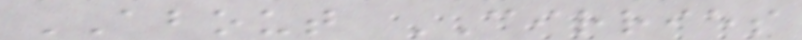ABOUT CIRRIES
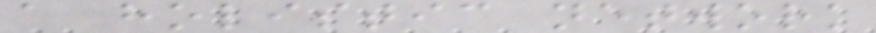a holistic network
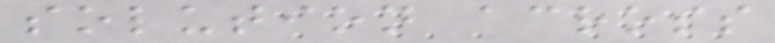solution across
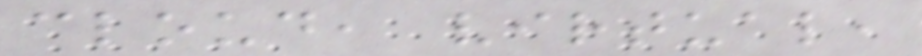cloud, virtual,
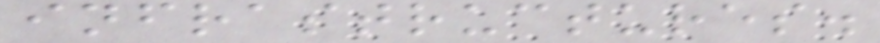infrastructures.
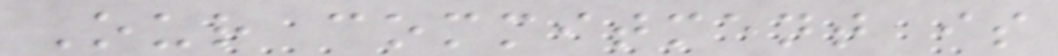Our commitment is
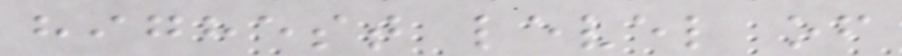highest level of
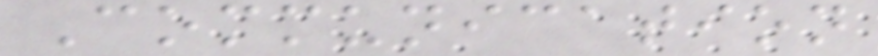Communication
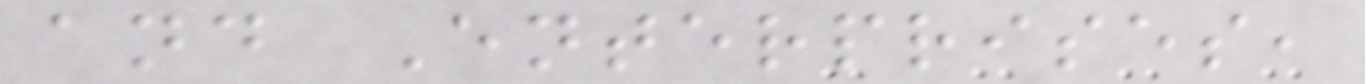and Enterprises,
